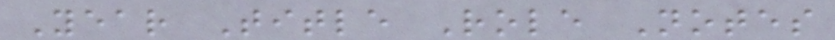Year Title Role Notes
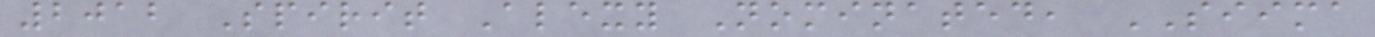2012 Spirit Alexy Nominated, SIIMA
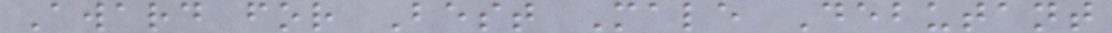Award for Best Male Debutant
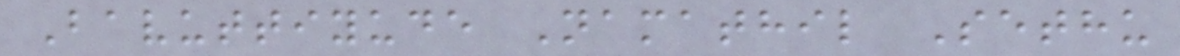Bavuttiyude Namathil Sethu
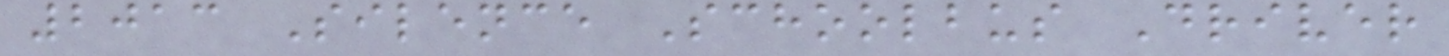2013 Silence Schoolbus Driver
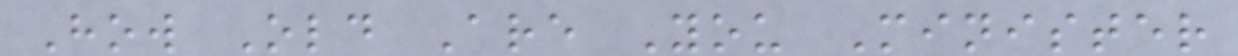How Old Are You Minister
